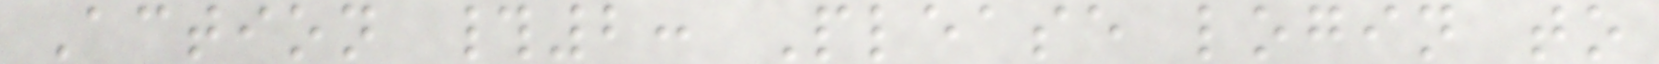Action #2: Please login to
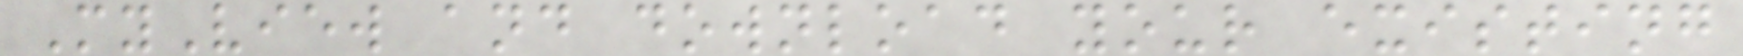MyView and download your existing
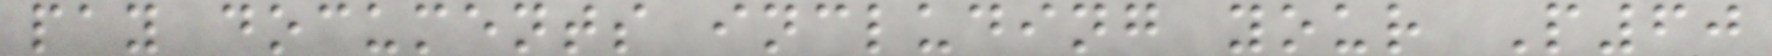pay documents including your P60
